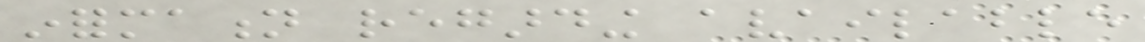information regarding available
